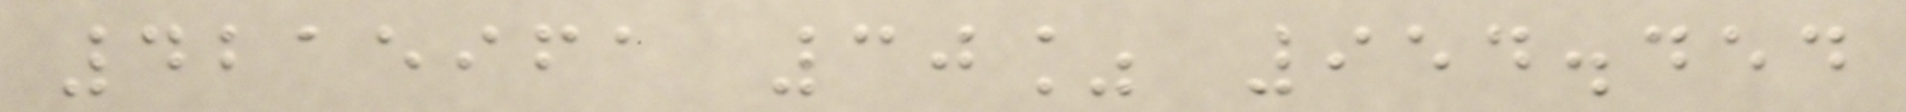4215961 30% 954.454
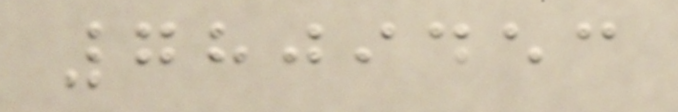7809453
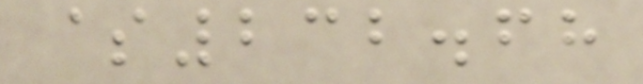$232.68
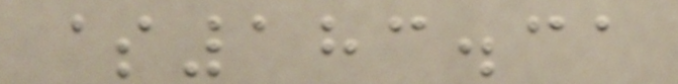$183.31
